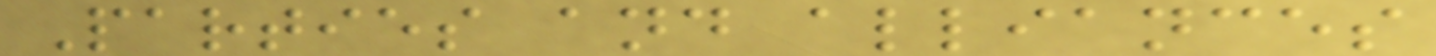Parties and alliances
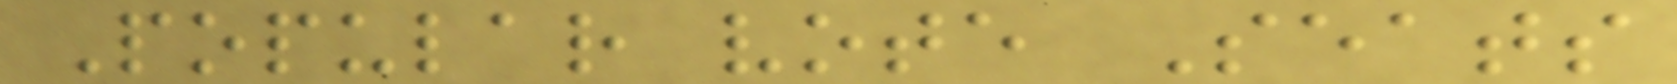Popular vote Seats
